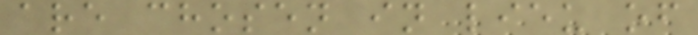are chosen in lieu of
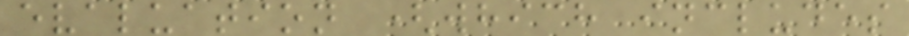evaluation (which includes
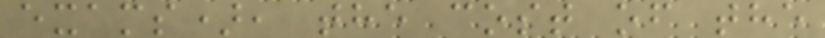exams), the cost of the
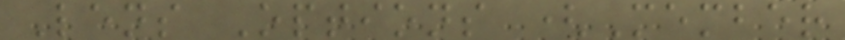Lens Options (Member
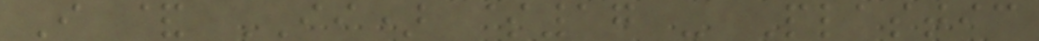I & II) $17 - Plastic
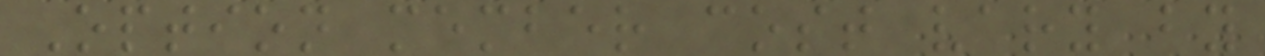Option member cost vary by
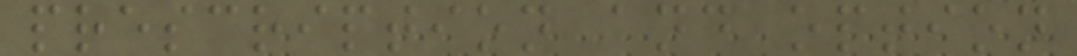prescription and option
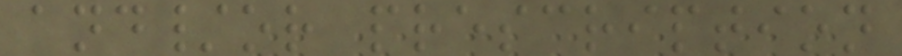and/or prescription
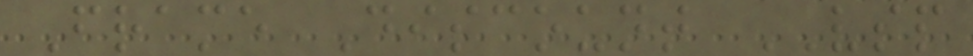Frame Discount VSP
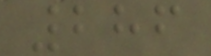286
